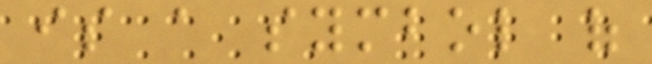is a symbol of
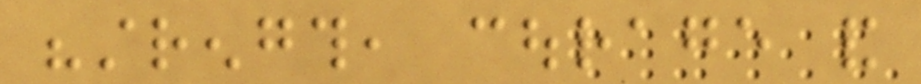"strength, courage and
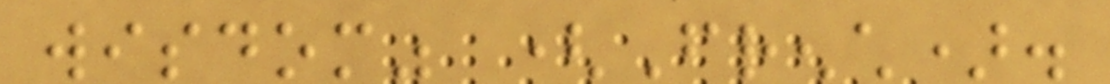wisdom" (French).
